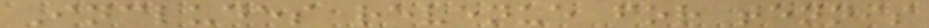Includes revenue for tennis
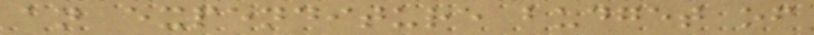an expenditure budget of
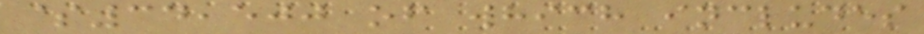$34,500 of which includes
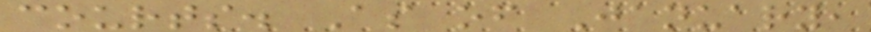courts. As of January,
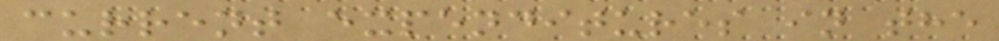current expenditures in the
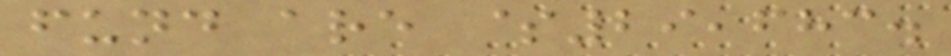fund are $29,683.
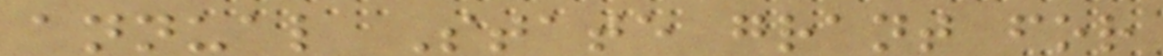annual State grant for
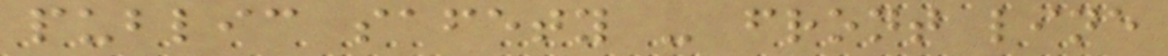public safety - front line
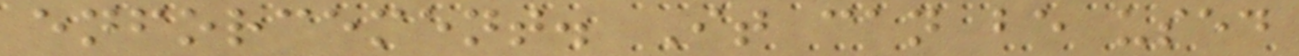enforcement. It can be used
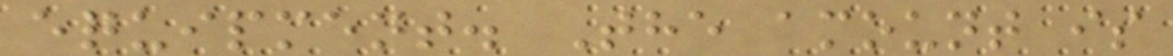equipment. The amount is
